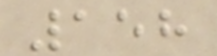158
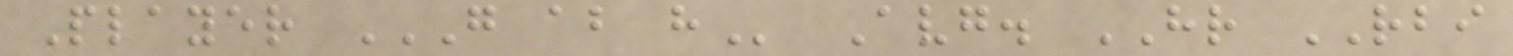Player G AB H Avg. HR RBI
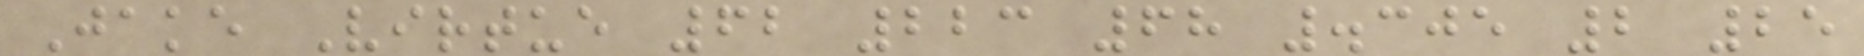Jake Virtue 62 223 68 .305 2 25
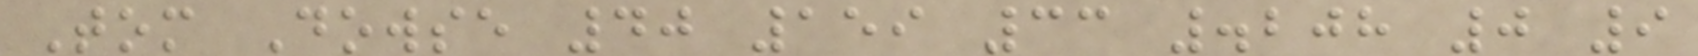Tom Dowse 40 159 33 .208 0 9
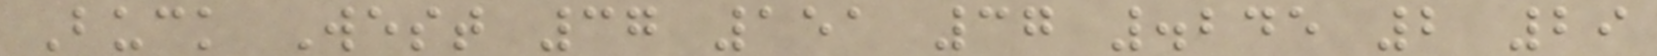Buck West 37 151 37 .245 2 29
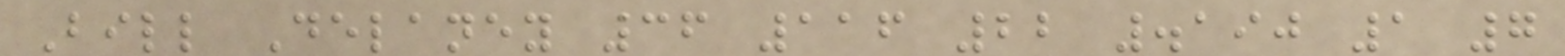Bill Delaney 36 116 22 .190 1 7
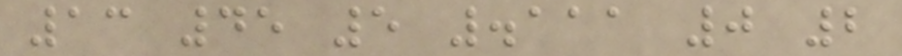13 45 5 .111 0 2
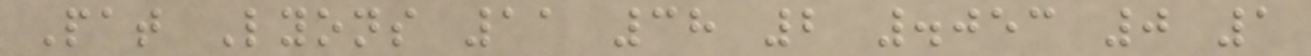Pat Lyons 11 38 2 .053 0 1
